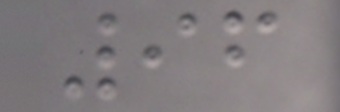96
